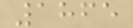1865
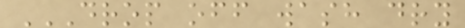DROP OFF WASH DRY
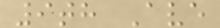9th Ave
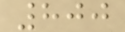800
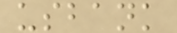usbank
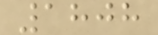1808
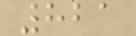821
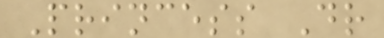Princess Dr
